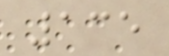135
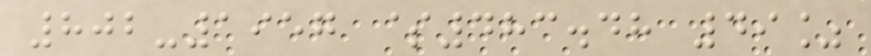802-1957 $483.48 49%
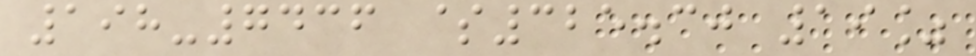198-7436 $325.30 19%
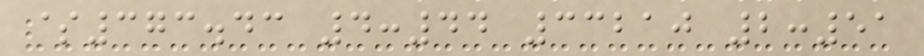$373.43 4:44 33210 2:51
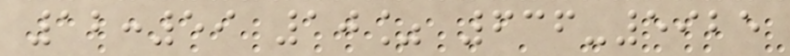12:59 10% 636-5925
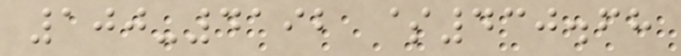100-4192 $430.68
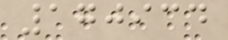170934
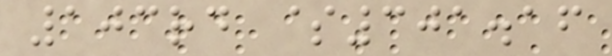103rd $301.16
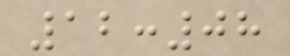12:08
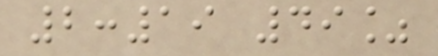2:19 49%
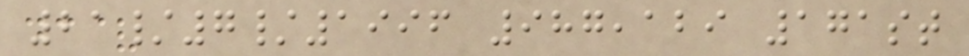21/7/1996 987,129 171st
